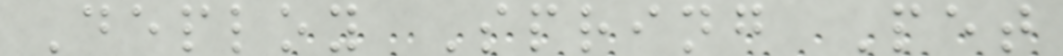Deploy Spring Pet
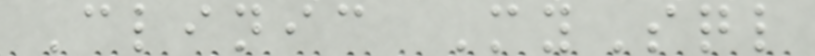Clinic MySql
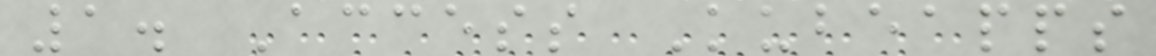1. Access Kubeapps
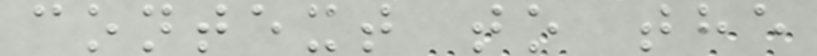context to the
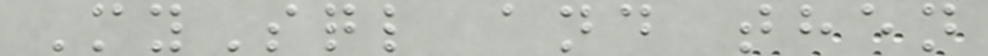MySql and then
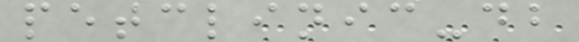petclinic-db
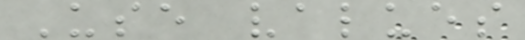Use values
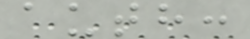auth:
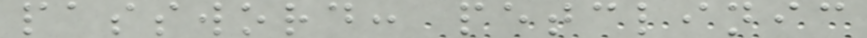password: petclinic
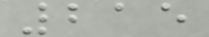215
